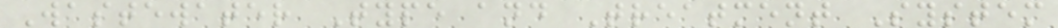Wastewater Type and Treatment System
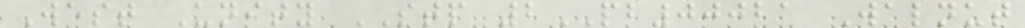West Unity STP 2PB00021 Walnut
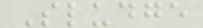Sludge
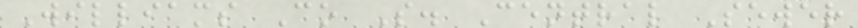Williams Co S. Central Sewer
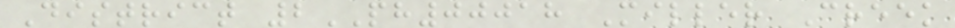District 2PH00018 Miller Creek
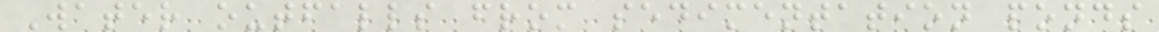Water outfalls from sedimentation ponds
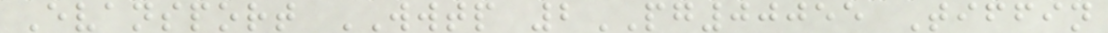Evansport WWTP 2PG00055 Tiffin
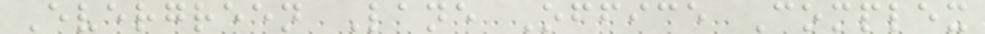Evergreen Lane Office Complex
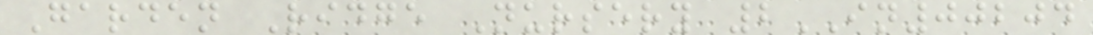Garden Ridge Nursery 2IN00204
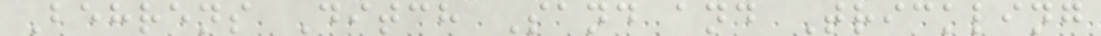Behrens Ditch Sand and Trickling
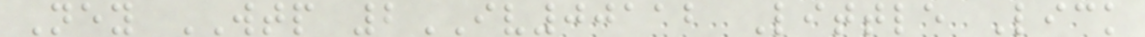Ney WTP 2IV00112 Little Lick
